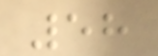58
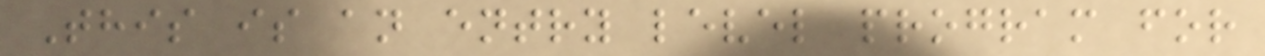This is an entry level program for
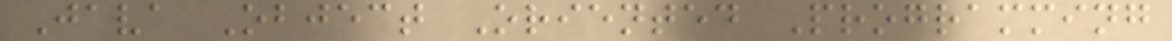Java Object Oriented Programming
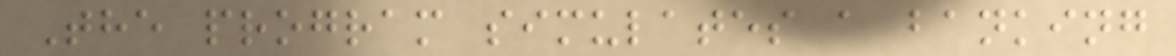The program simulates a banking
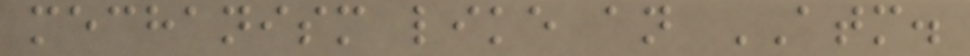mechanism like an ATM.
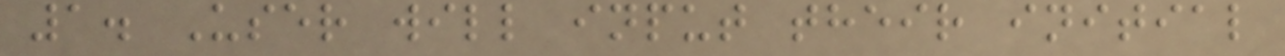1. User will input their initial
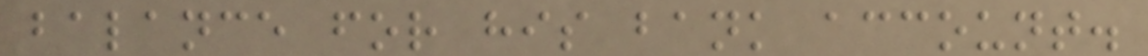balance for his bank account.
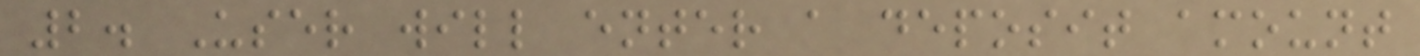2. User will enter a deposit amount
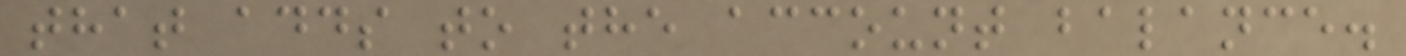that adds to the account balance.
